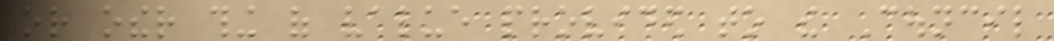or other thing of value provided to the Council
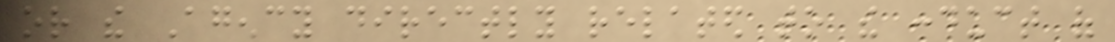or the Agency directly related to the conduct of
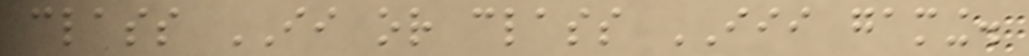class II or class III gaming.
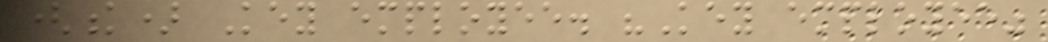(k) Key employee. "Key employee"
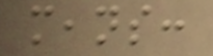means:
